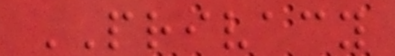PRIVACY
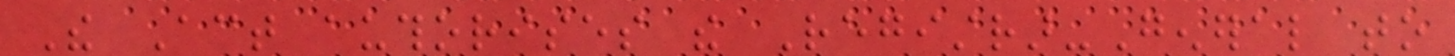The Act authorises the Registrar-General to
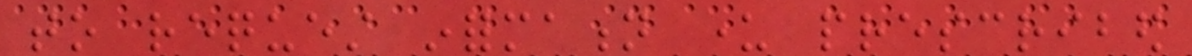to request information under prescribed
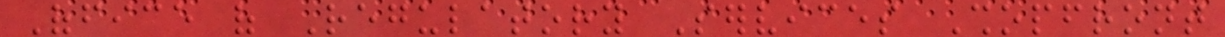Office of Regulatory Services Shopfront
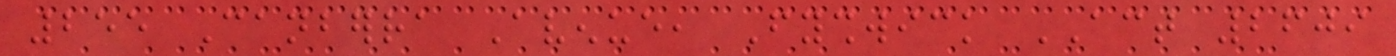255 Canberra Avenue, Fyshwick ACT 2609
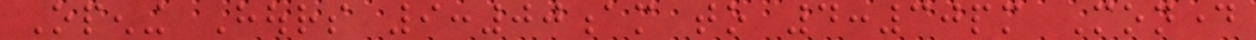Opening Hours 9:00am to 4:30pm Monday
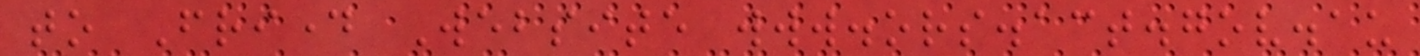to Friday Website www.ors.act.gov.au
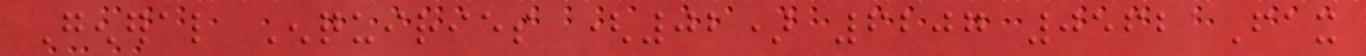General Enquiries (02) 6207 0562 Fax
